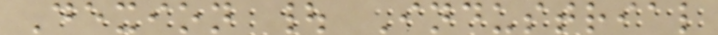Dexion | Industrial
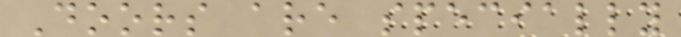Doors are specially
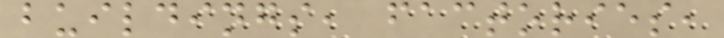buildings, factories,
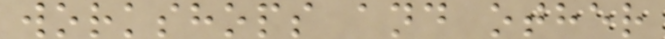workshops and other
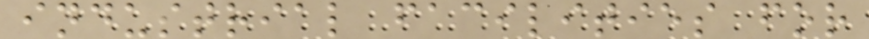industrial facilities for
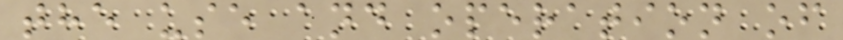the use and operation of
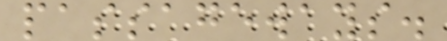passageways.
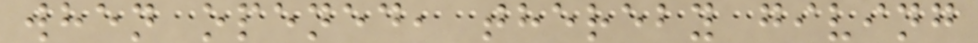when opened, thereby giving
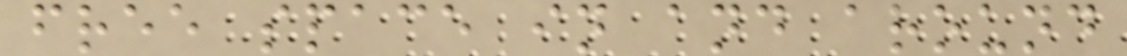free space in and around
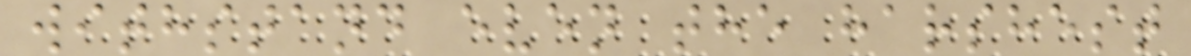withstand even the harshest
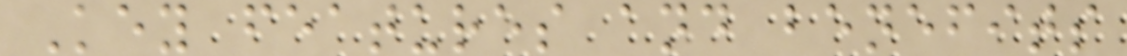Key features and benefits
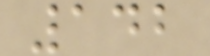142
